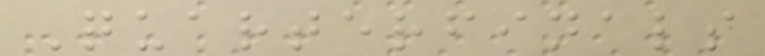Quarterfinals
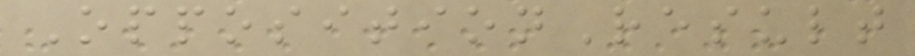OppositionResult
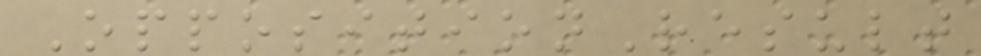OppositionResult
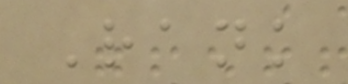Rank
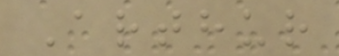Arthur
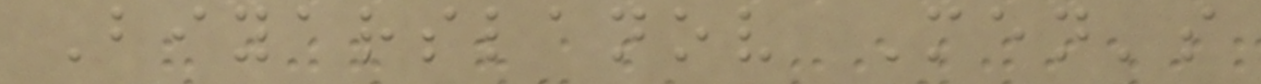Biyarslanov Men's
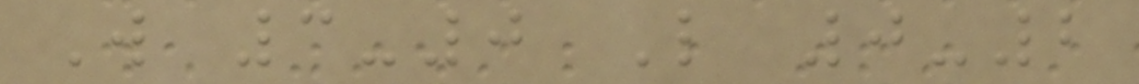W 3-0 L 0-2
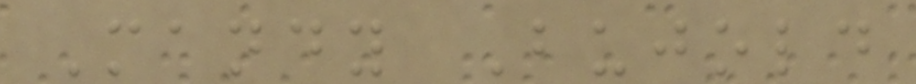Mandy Bujold
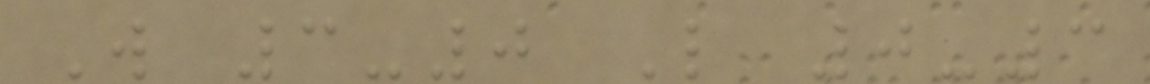W 3-0 L 0-3
